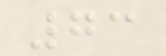73
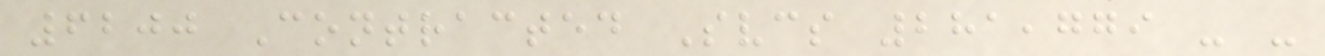6200 Contracted Svcs 281,779 - -
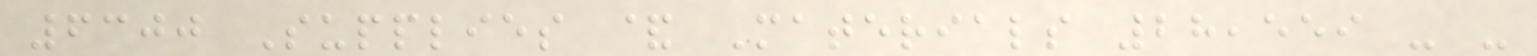6300 Supplies & Materials 28,559 - -
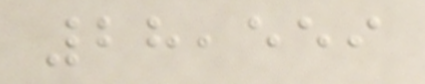28,559
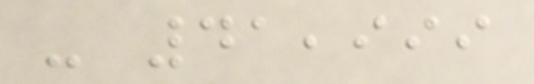- 41,999
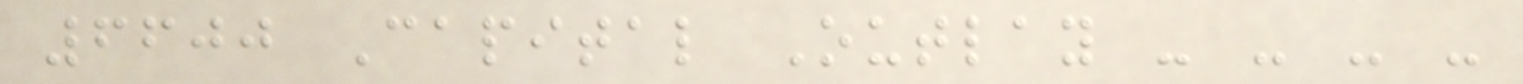6600 Capital Outlay - - - -
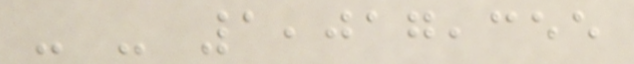- - 1,017,355
